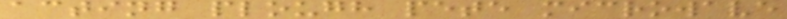acting plough pete microwave
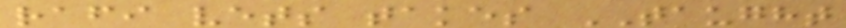rafi vets takes TAUGHT
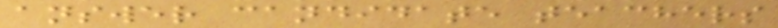answer candidate teachers
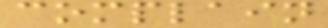complain
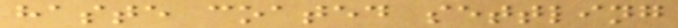haste coated settling
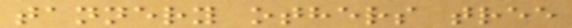tannery others tree
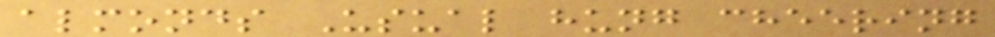almonds Usual hung cheering
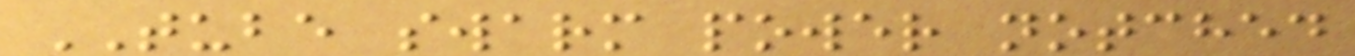TUBE swarm power notched
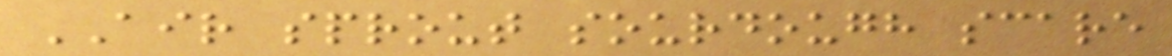AIR sprout sourdough scare
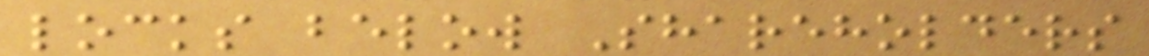locks below Shareholders
